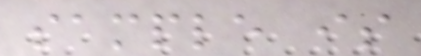sample is
